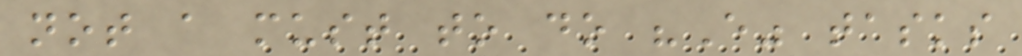not a must to do "E" tasks
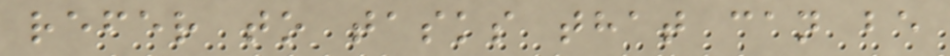refer to tasks that can be
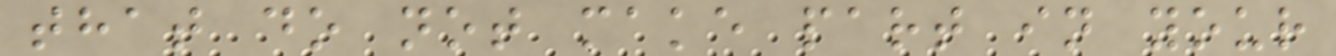that do not make part in your
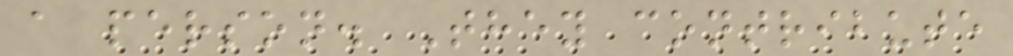a person. They contribute
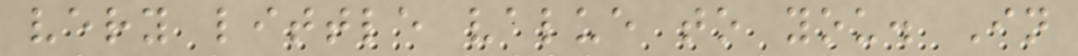very little value to you. In
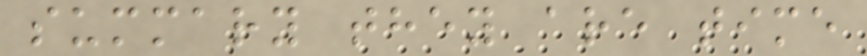summary they are time
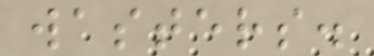wasters.
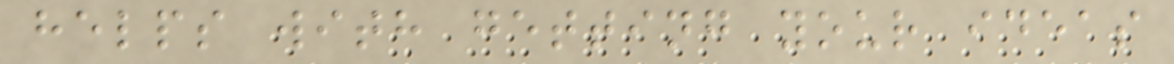helps with getting your ideas
